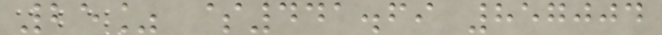25% $441.69 857004
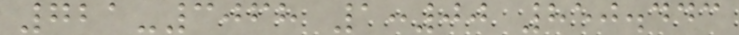721-3068 1:00 850.443
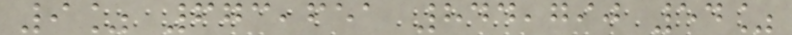9% 673,651 844,790 54%
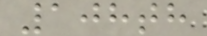108th
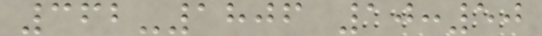362-1806 10:50
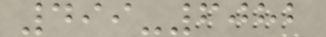499-6082
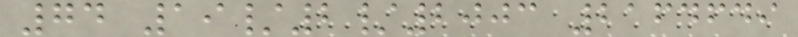74 19/2/2003 2164649
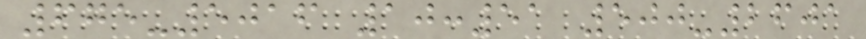675-5016 10:51 500-2601
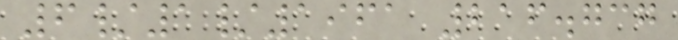6/1/1961 216.737
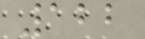122
